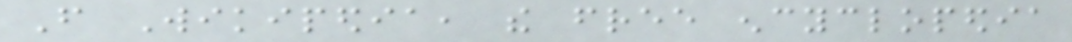From Wikipedia, the free encyclopedia
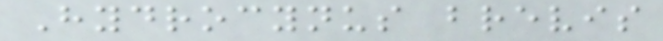Hydrocynus brevis
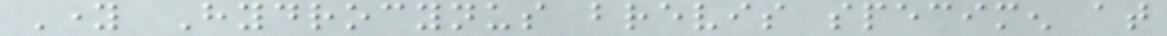Young Hydrocynus brevis specimen at
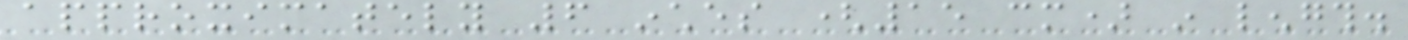approximately 6 inches (15 cm) in length.
